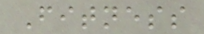Fitness
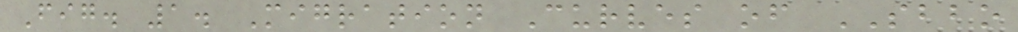Fig. 1. Migration Curves of SBBO
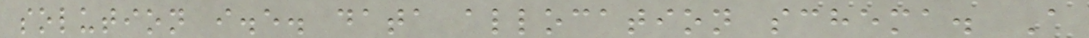solution i.e. data allocation schema. A
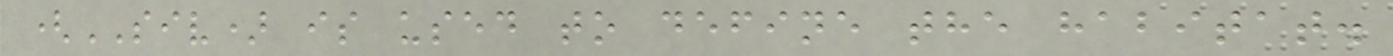(SIV) is used to define the habitat.
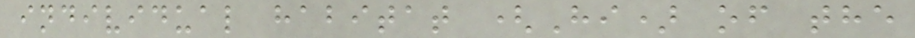individual habitat (Hi) of the
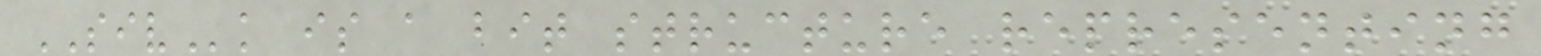SIVk is a bit structure representing
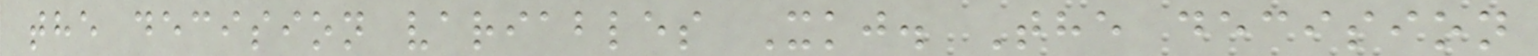the decision variables Xkj. The decision
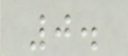0.
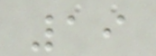19
